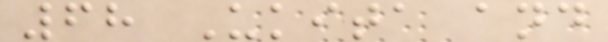68 Ukita and
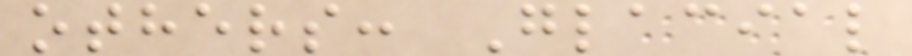others: Glacial
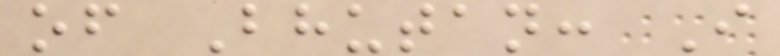of Bhutan: I
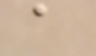a
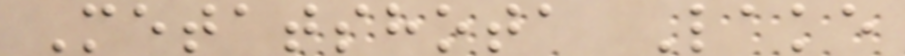Metatshota Lake
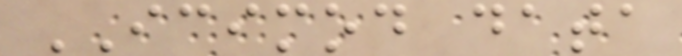ICIMOD data
